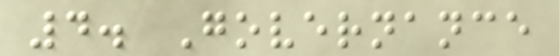4. Governance
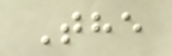The
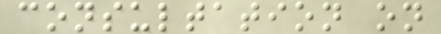consultation on
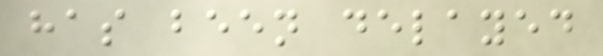has been delayed
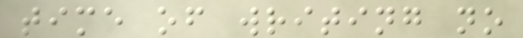time of writing no
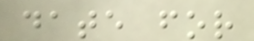date for
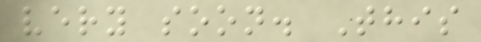very soon. This
